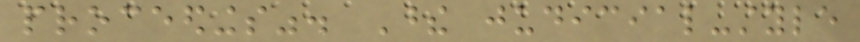proceedings". These judicial-style
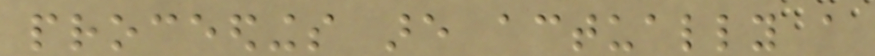proceedings are actually a
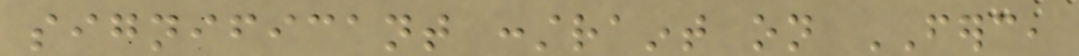significant constraint on FERC,
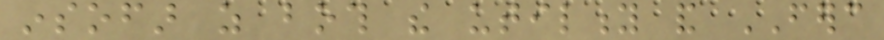insofar as both the utility and FERC
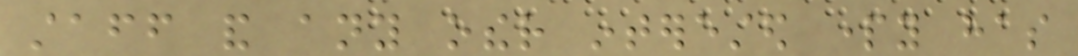staff and any other interested party has
